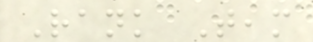Rank Team
